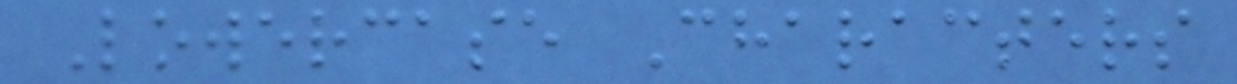Lowercase Characters
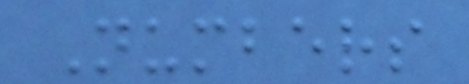Numbers
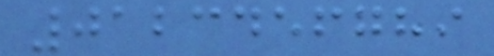0123456789
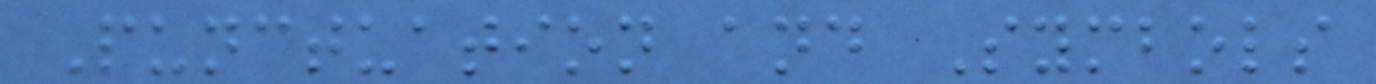Punctuation and Symbols
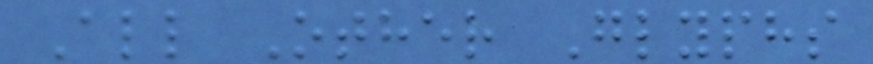All Other Glyphs
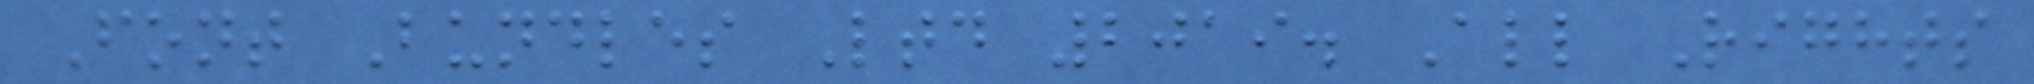Font Bundles Ltd 2019. All Rights
